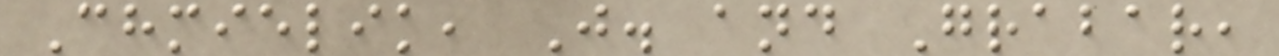Chmielik, J. and Grabar,
